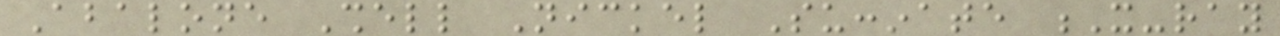Abalone Shell Nickel Succinate X-ray
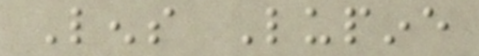Lens Lupine
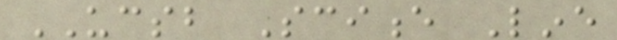UCSB Science Line
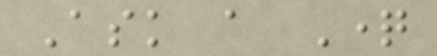Ask a Question
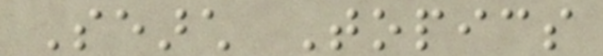Search Topics
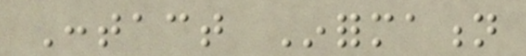Contact Information
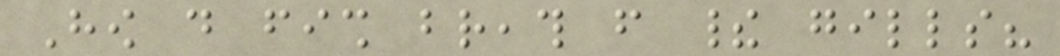How do fish breath from their gills?
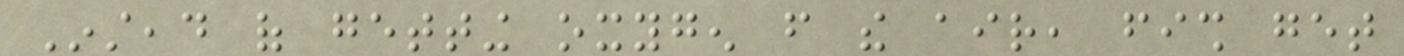Instead of getting oxygen from the air, fish get
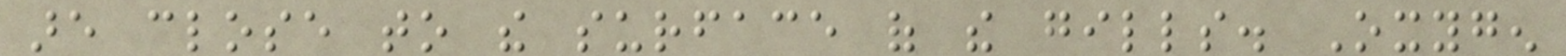are close to the surface of the gills. Oxygen
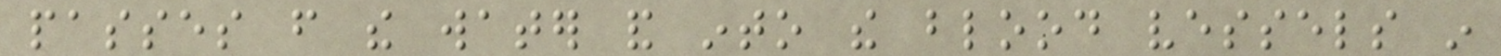passes from the water and into the blood vessels in
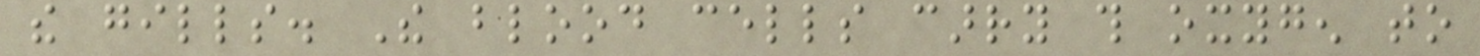the gills. The blood cells carry this oxygen to
